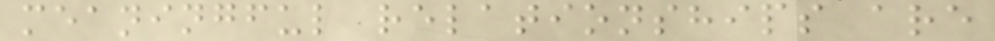meaningful relationships are
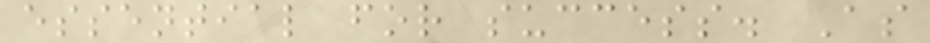essential for success. As
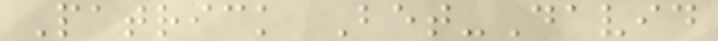Patrick Bet-David
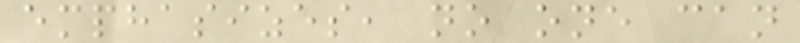emphasizes, no one can
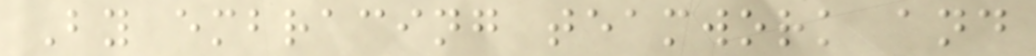By embracing teamwork and
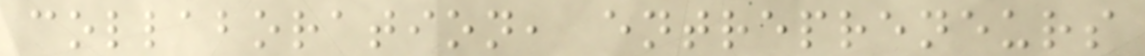collaboration, entrepreneurs
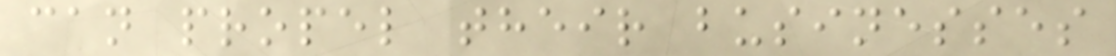can propel their businesses
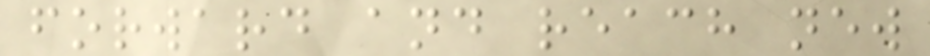forward and reach new
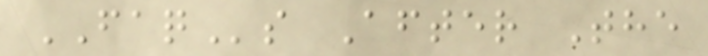FAQs After The
